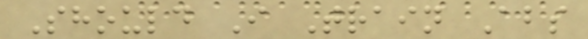Should I Train Abs
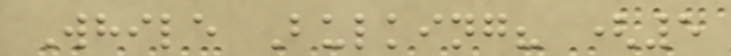While Bulking? (5
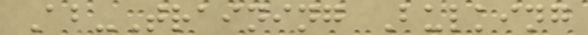Ab-Training Bulking
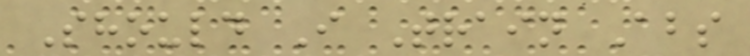Should I Train Abs
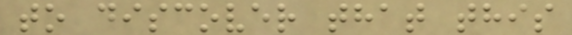to discover that this
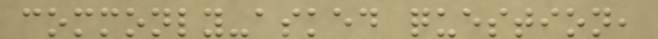commonly-asked question,
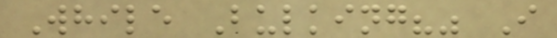While Bulking?" I
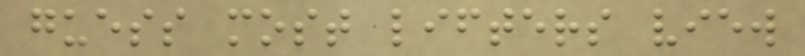guess most lifters view
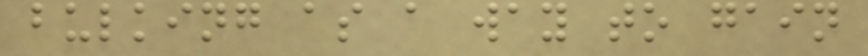bulking as a way to gain
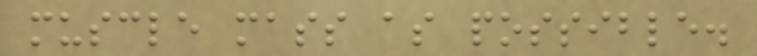muscle mass as possible.
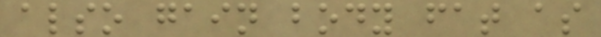also gain body fat as
